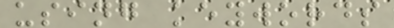using keywords
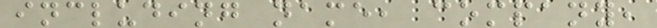including name, company,
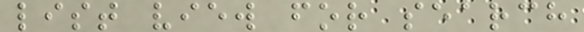list view for search
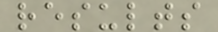results
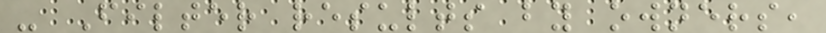- Filter results by owners,
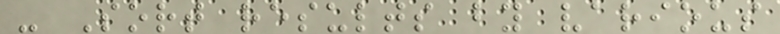- Sort results by various
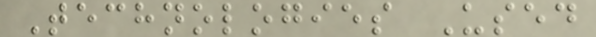Technologies Used
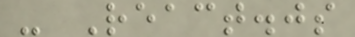- React.js
